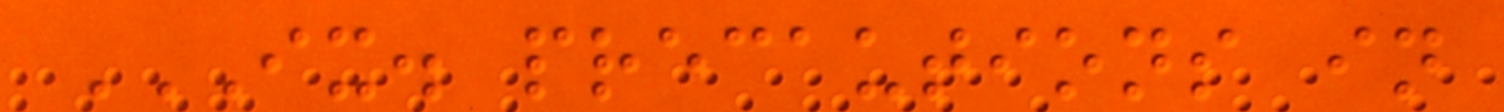IX. PRECAUTIONS IN
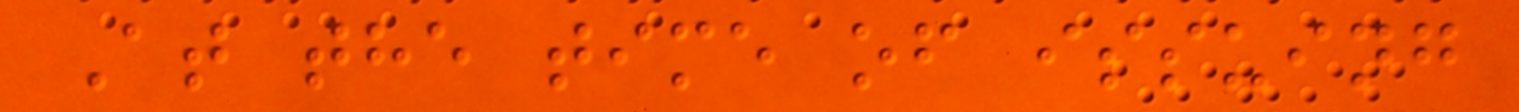At the time of issuing
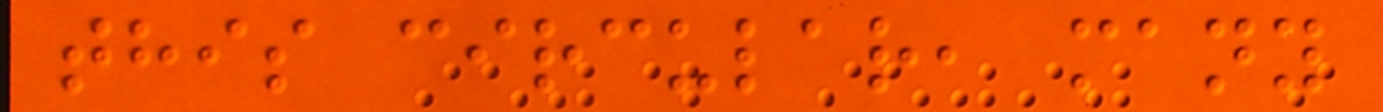this circular, many
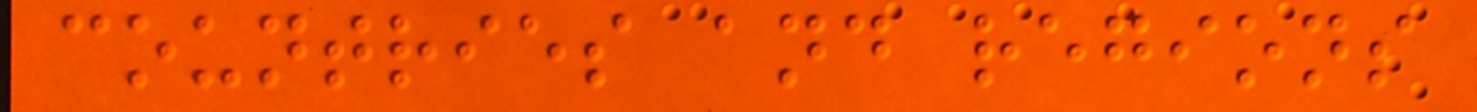countries and regions
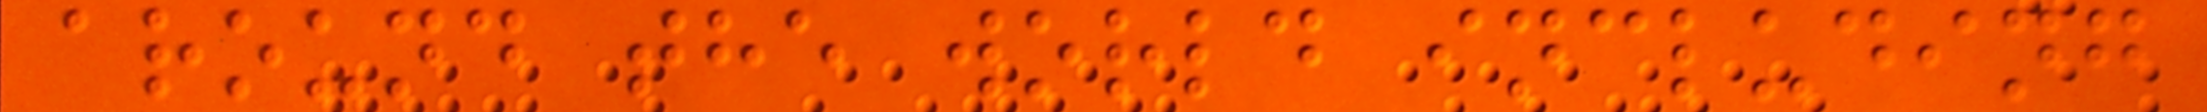around the world including
